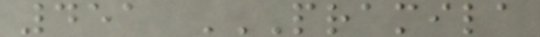451 PRAMILA
